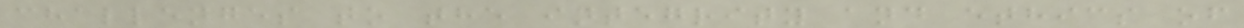challenges to the integrity and ethics of
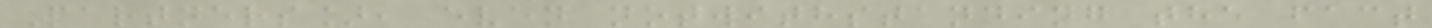Partners], even notwithstanding the fact
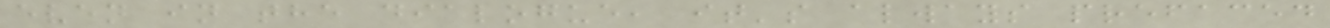even in the dialogue, it's always prefaced
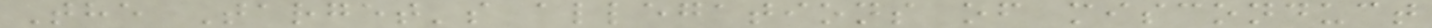The Target's allegations of misconduct
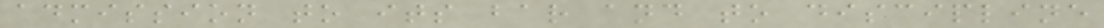admission to its bar and to discipline
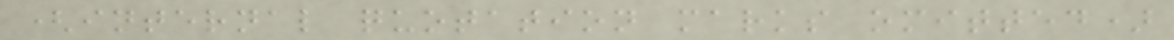(internal quotation marks omitted)
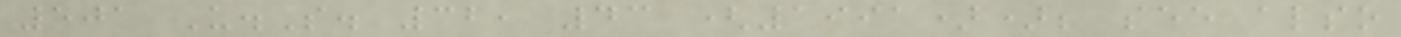501 U.S. 32, 43 (1991)); see also
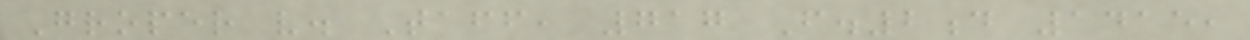Groper v. Taff, 717 F.2d 1415,
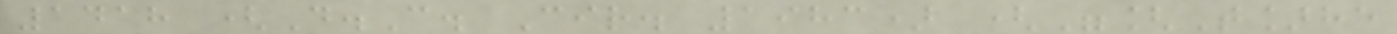1418 (D.C. Cir. 1983) ("[T]he
